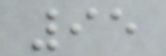95
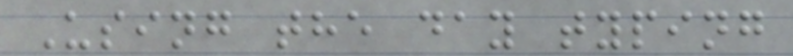Using the day typing
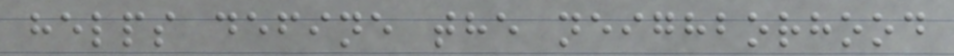helps define the neighborhood
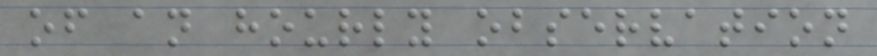of an hourly observation
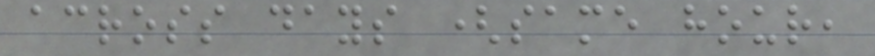across days (same hour,
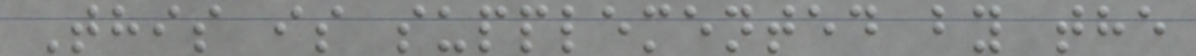This is supplemented by the
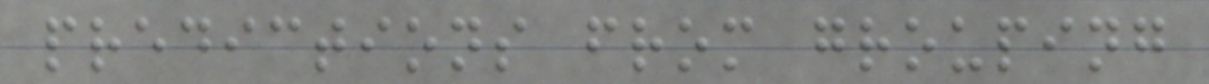predictions from grouping
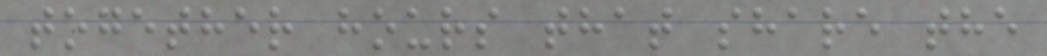together hours that share the
